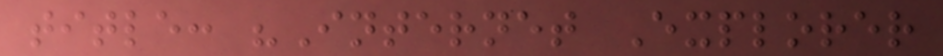title: "Internet Explorer
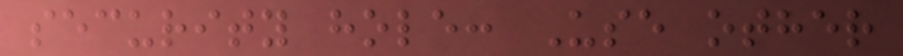security hole: Use other
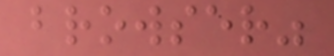browser"
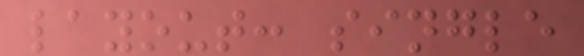layout: single
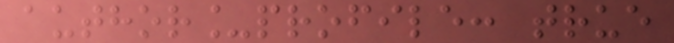author_profile: true
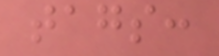tags:
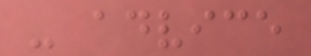- advice
